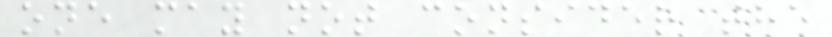one may not consider the
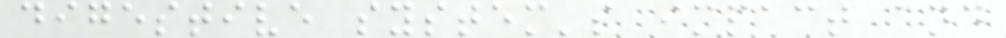digestive system's impact and
